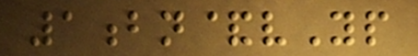1bn&vYp
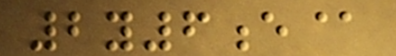2y6e@
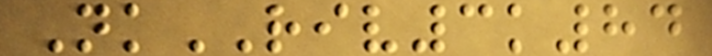NkRIV3k84
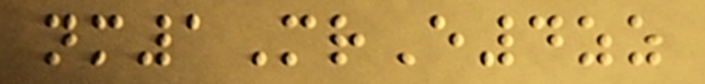nm1MrE4zz
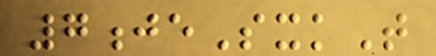7jeSxkT
